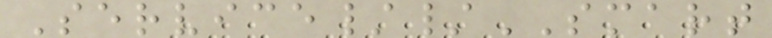Service//SMART
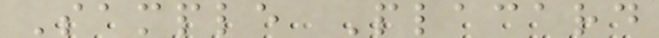Sample Placard
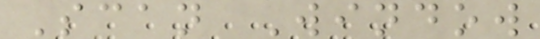Scan Window
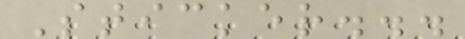Sticker...
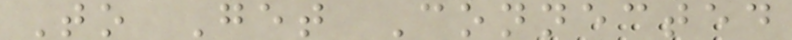To Get Connected
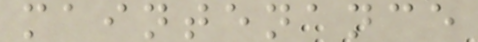maintenance
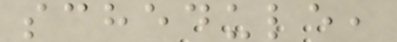schedule,
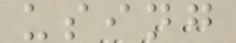using
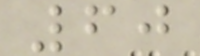60
